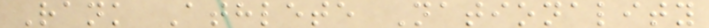Rank Athlete Nationality
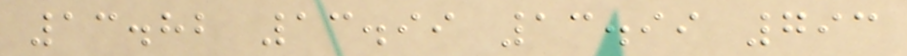13.82 13.99 13.99 793
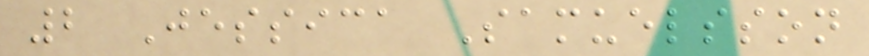2 Jessica Samuelsson
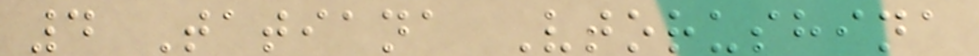4 Tatiana Vtorushina
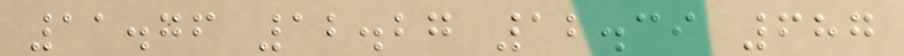11.76 12.27 12.39 687
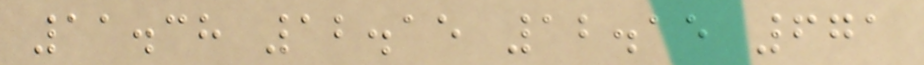11.38 12.15 12.15 671
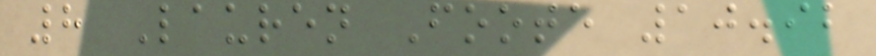8 Lauren Foote 10.92
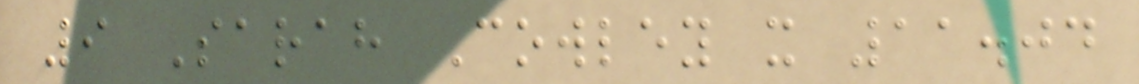9 Sarah Cowley x 11.04
